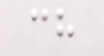ch
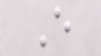E
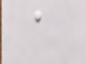a
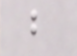b
